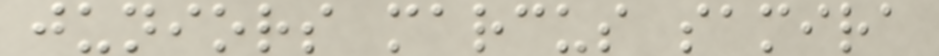juniors marcus samira
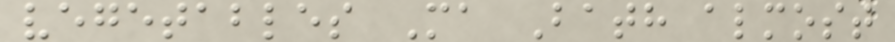vegetables Ma Bath almost
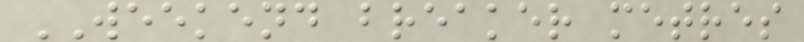WEEKEND breaker metres
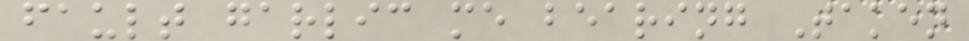fault garlic me bearing Taken
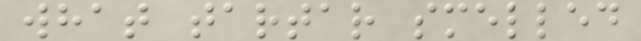what tartar smelled
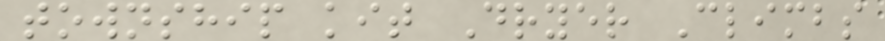township kit Dryer Climbs
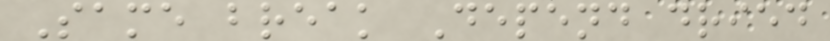Same break Depend dried
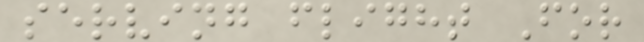serving flight For
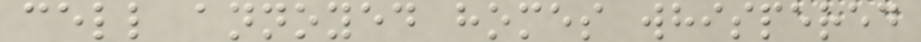cell annoyed homes whispered
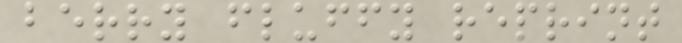berry fluffy reprint
